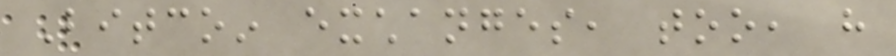Bitcoin exchanges, too, have
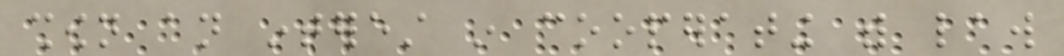shown an interest in cooperating with law
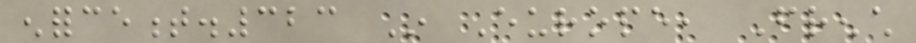enforcement.323 In Europe, French
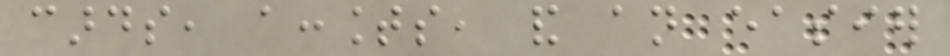cards, accounts, and an easier
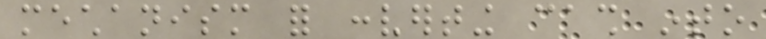mechanism for converting cash into
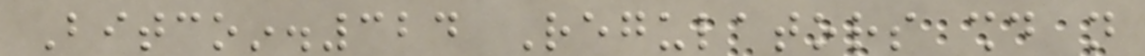Bitcoin.324 Regulators should not
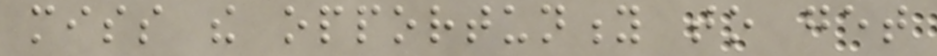miss the opportunity to get
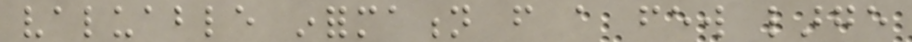valuable information from a few large
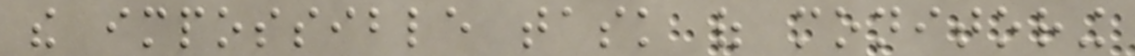the impossible task of monitoring
